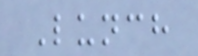Lunch
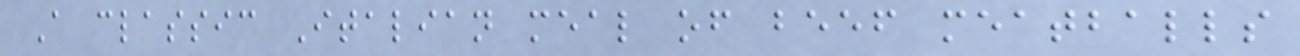A classic Italian meal of beef meatballs
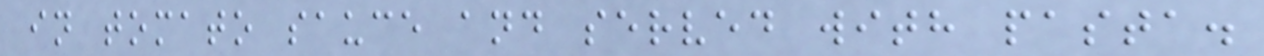in tomato sauce and served with pasta.
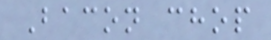Bacon chop
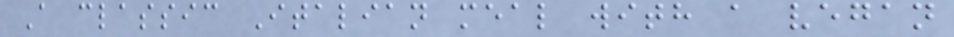A classic Italian meal with a vegan
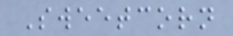Sweetcorn
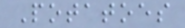Potatoes
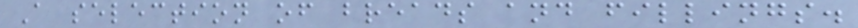A selection of breads and fillings.
